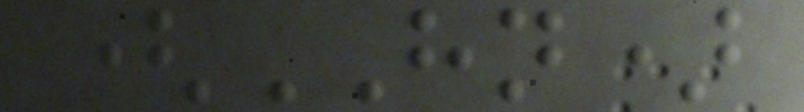(HN)
